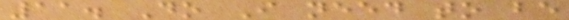11. Do I need to be
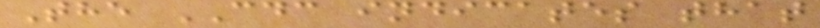The CDC indicates that
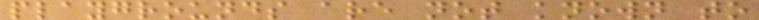playgrounds are not known to
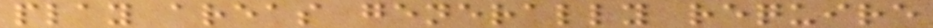play areas generally require
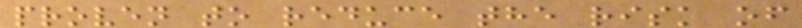proven to reduce the risk of
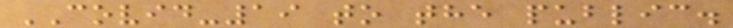COVID-19 to the public.
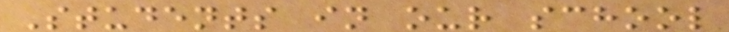Students in our school
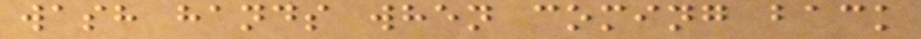wash hands when coming back
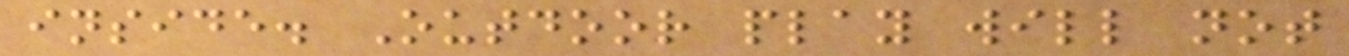inside. Outdoor play will not
